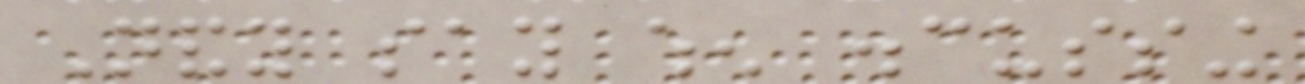Nandy say when discussing
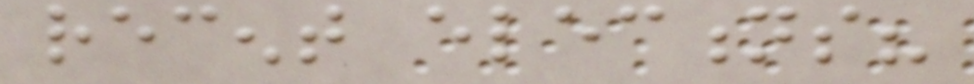recent elections?
